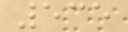535
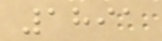1891
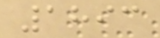1893
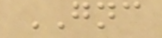GNC
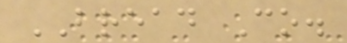BREAD Co.
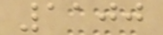1100
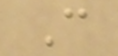C
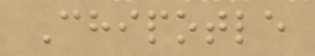Chipotle
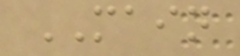MAIN
